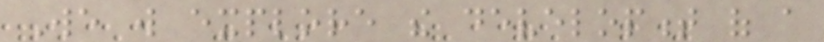We will explore the development of a
